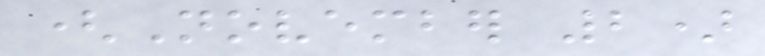(November 2)
